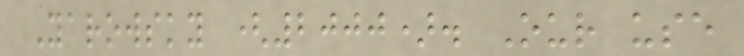Yarowsky (2000). Our use
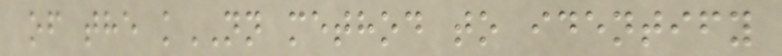of the kNN method to identify
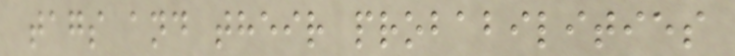tags and their probabilities
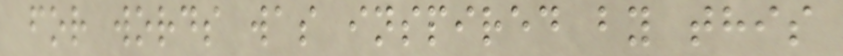for words was inspired by this
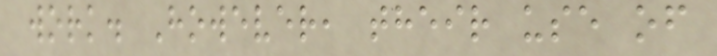work. However, their use of
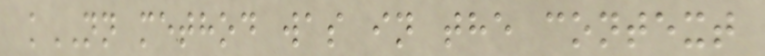kNN method was in the context
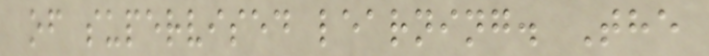of supervised learning. The
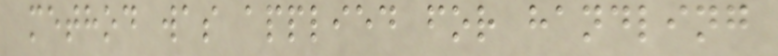method was applied for handling
